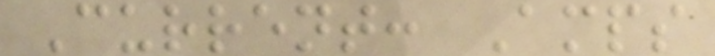Current: Amps
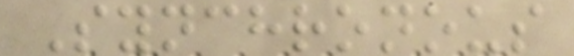Synchronous
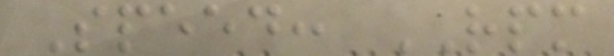Speed: RPM
